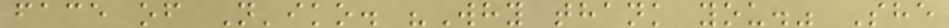face of N'iko. "Why thank you." She
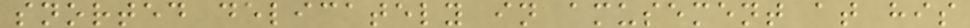snorted delicately in amusement at his
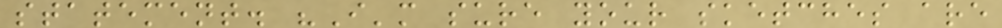statement. "I'm sure your sketches are
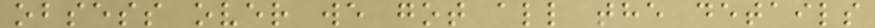obsess over we got all the details
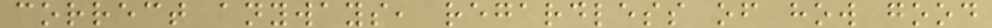correct anyways, regardless of how good
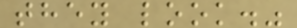they look."
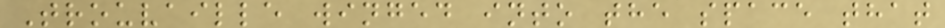Trouvaille winged into the space that
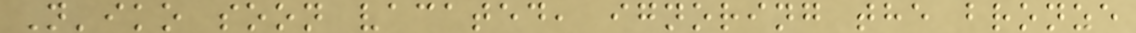N'iko soon vacated, ignoring the bronze
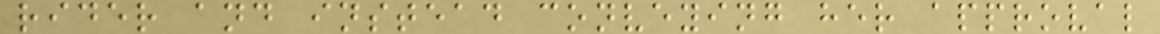rider and instead conveying her approval
